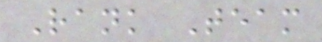Rank Team
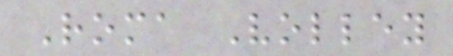Roma Volley
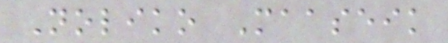Noliko Maaseik
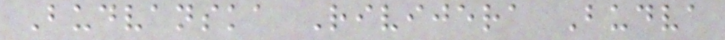Budvanska Rivijera Budva
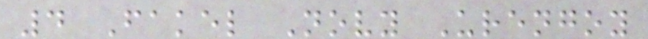4 Fakel Novy Urengoy
